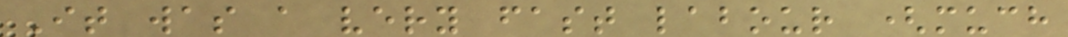It was a very fast labour (much
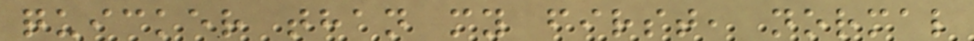quicker than my first, normal
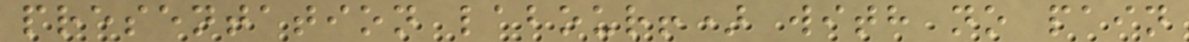presentation labour!) with no pain
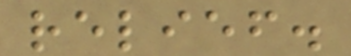relief.
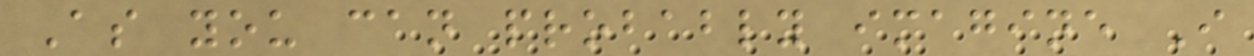As you can probably imagine I
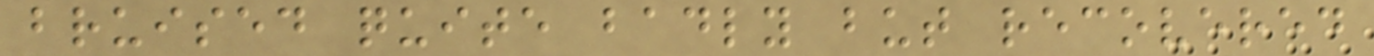bruised quite badly but recovered
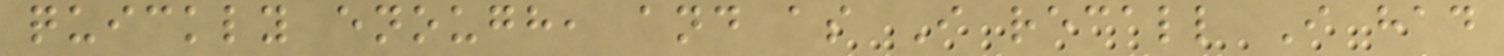quickly enough, and as I recall I had
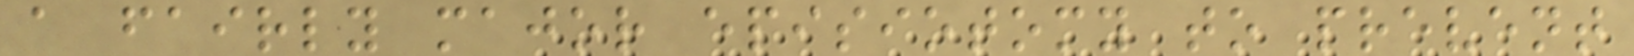a fairly major episiotomy to prevent
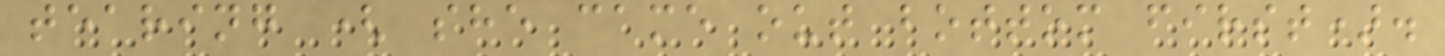tearing ( she came out bottom first).
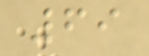69
